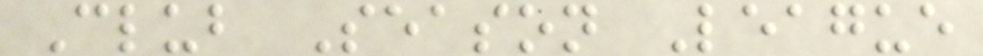Club Season League
